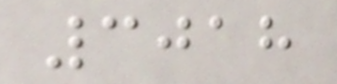3018
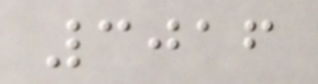3016
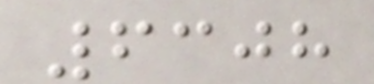6308
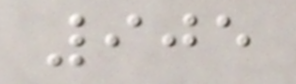905
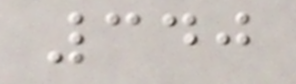340
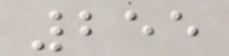255
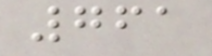761
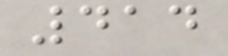414
